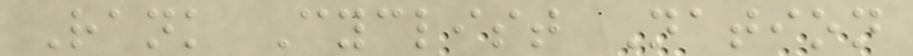Rank Cyclist Nation
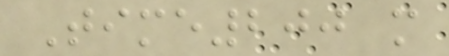Time200 m
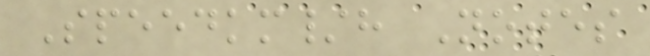Speedkm/h Notes
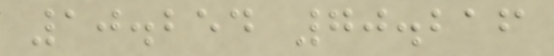10.254 70.216
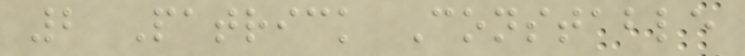2 Patrick Constable
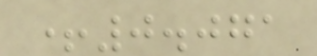+0.071
